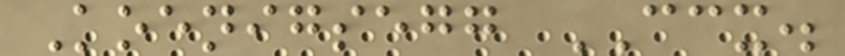Koenigsegg CCX.
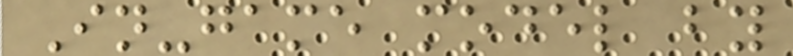In-game model by
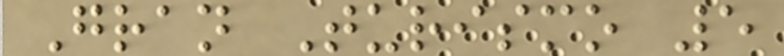Gran Turismo 5
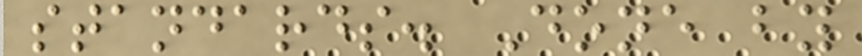standards. Done by
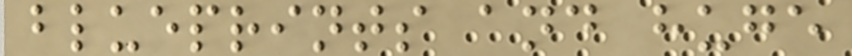blueprints and huge
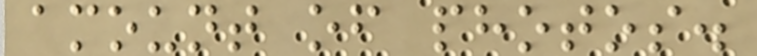amount of photos.
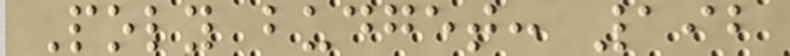Poly budget: 192
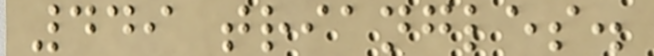449 triangles.
